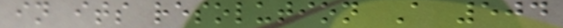in its resolution A 504
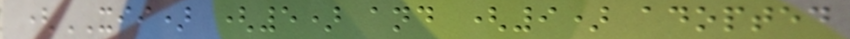(XII) (5) and (9) adopted
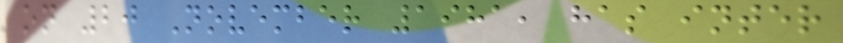on 20 November 1981, has inter
